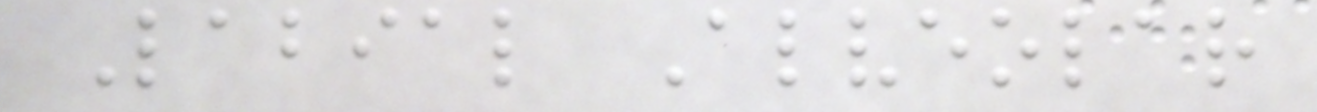Labial Alveolar
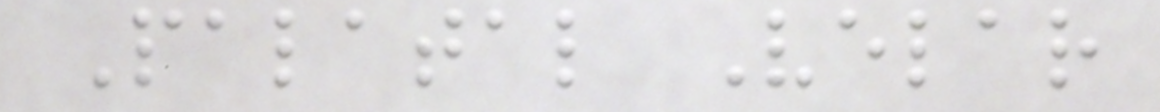Palatal Velar
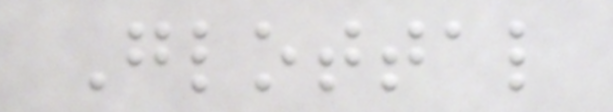Glottal
